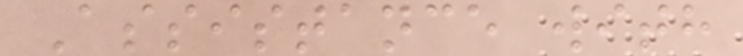Assistance with
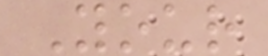Your
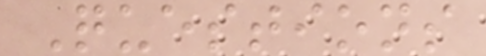Questions
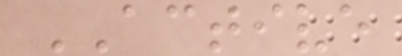ACTIVE
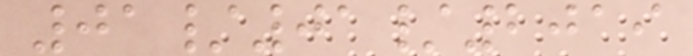01/01/2019
